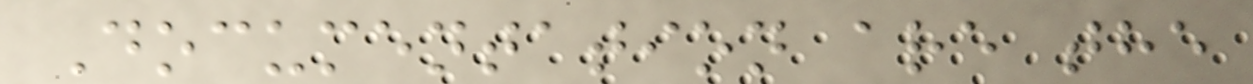Documentation are the
